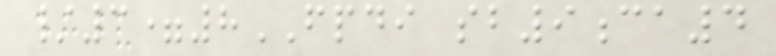/3=8FPDI sb9ca4
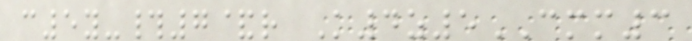c5y-#7&r K4z5CMM3
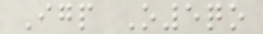Igp O5qo
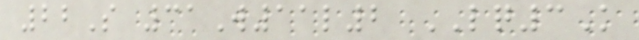22S 31W11l2 LQ3K
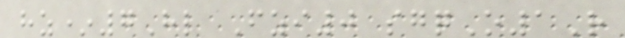hz*7Hl Fzi0 sgqO1R
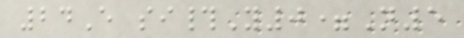24E si#Y0=N5
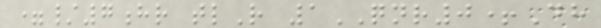=/7hr tlR 1QNR0+Dh
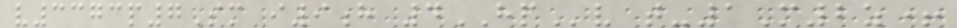v3373p7Sm i9h 4HPv t-1M2z+
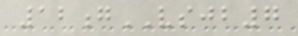12gVSJB7
